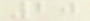20
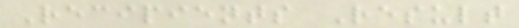Recipients Result
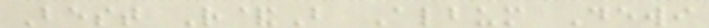Best R&B Album Dewi
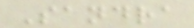Sandra
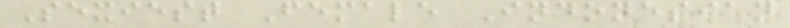Sexiest Female Indonesian
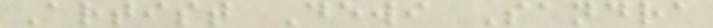Artist Dewi Sandra
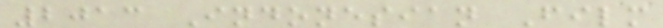2013 Indonesian Film
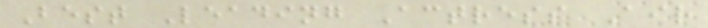Best Leading Actress Air
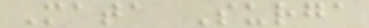Mata Surga
